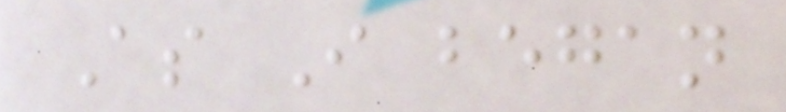As I began
